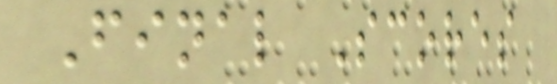Final Scores
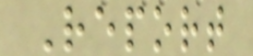Report
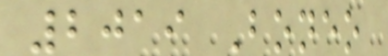2019 Boneo
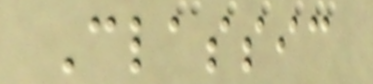Classic
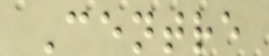Centre
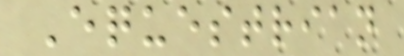Equestrian
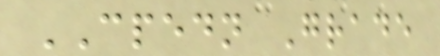CPEDN Grade
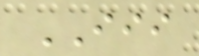III
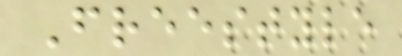Freestyle
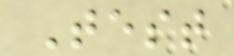Test
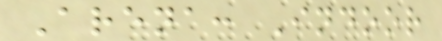Arena: Indoor
